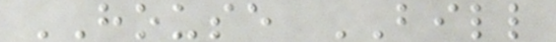HOUSE BILL
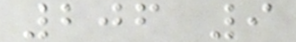206 9
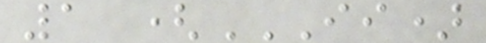1 (II)
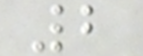2
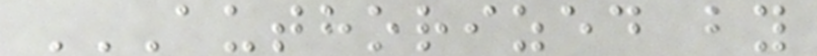AUTHORIZED BY
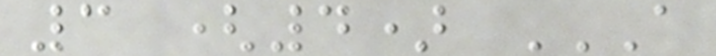3 (4) A
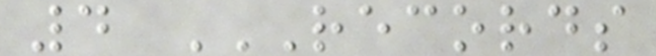4 RECORDS
